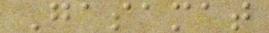Gasamat
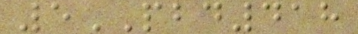5PBD418
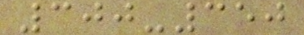300-350
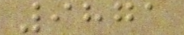9871
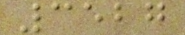3527
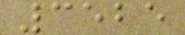3525
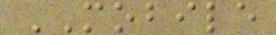MOBILE
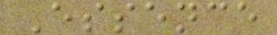Essence
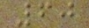60
